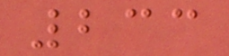233
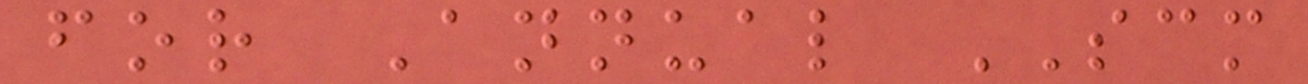for Annual SCM
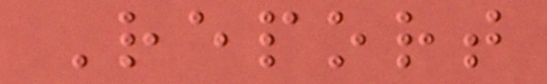Report
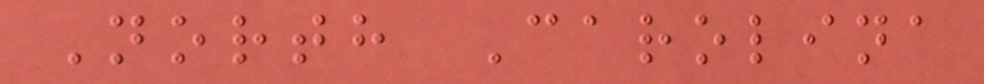North Carolina
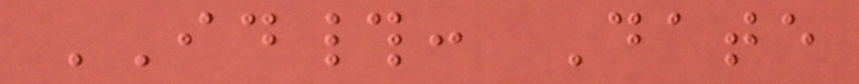ID#: Date
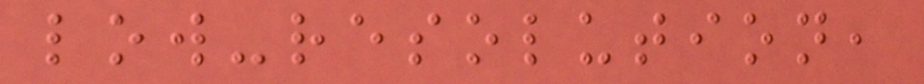low-resolution,
